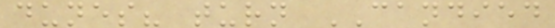dunes? turn CANDIED
